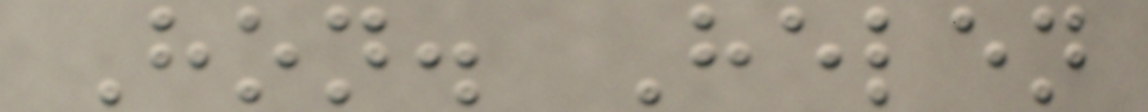Hon. Helen
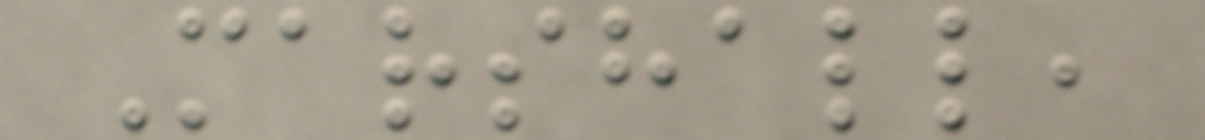Marshall,
